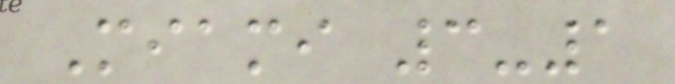Miami 3-1
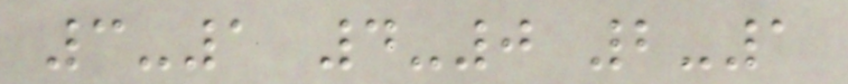3-1 4-0 2-1
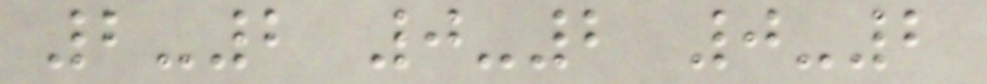2-2 0-2 0-2
